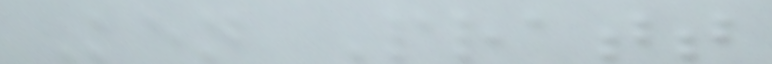Ken Pratt
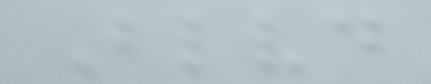Blvd
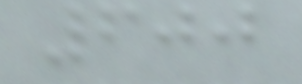600
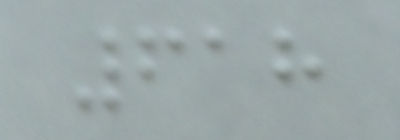618
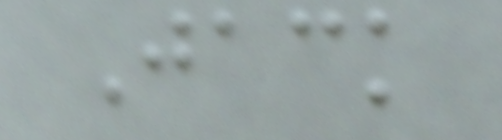Jack
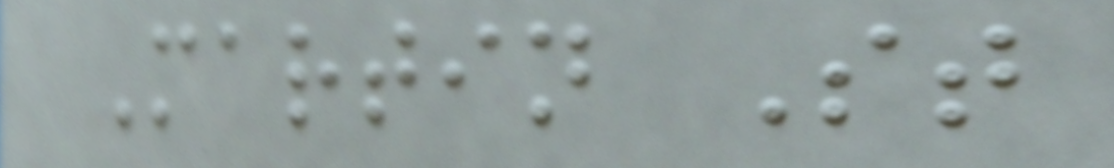Martin St
